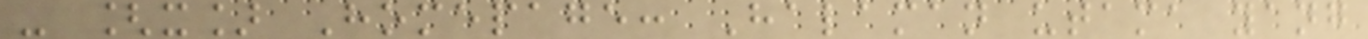- [x] Homepage: Halaman utama yang
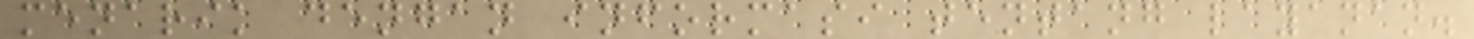menarik dengan informasi tentang layanan.
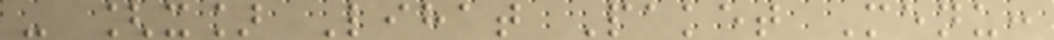- [x] Lihat Paket Menu:
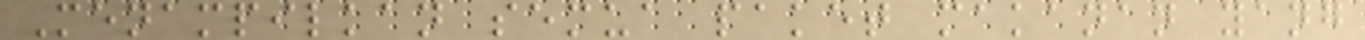Menampilkan semua paket makanan yang
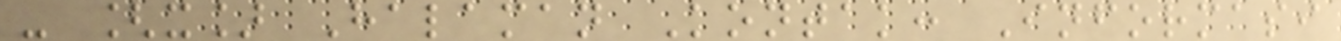- [x] Halaman Kontak: Informasi
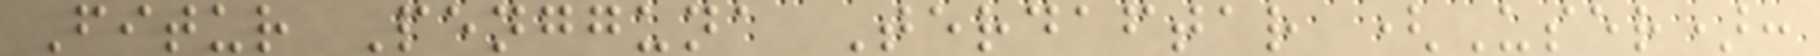Fitur Pengguna Terdaftar (User):
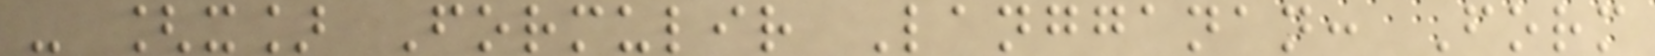- [x] Formulir Langganan: Form
